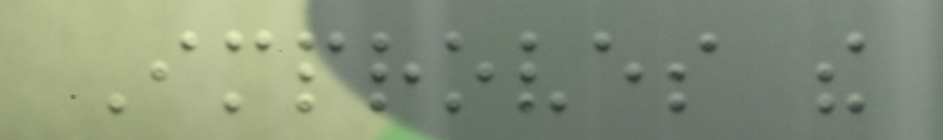Improves the
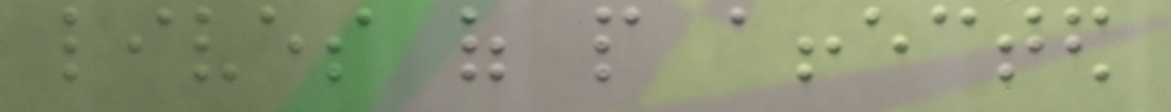lives of people affected
